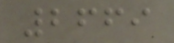2669
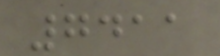7411
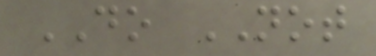DO NOT
